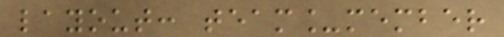layout: team_member
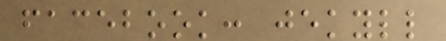facebook: jekyll
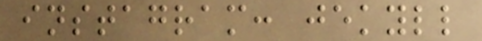instagram: jekyll
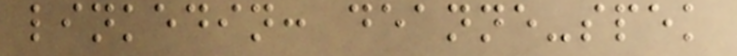linkedin: deanne-spek
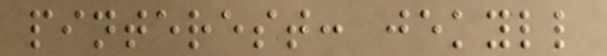pinterest: jekyll
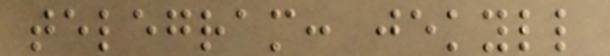telegram: jekyll
